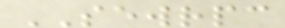SEWRPC
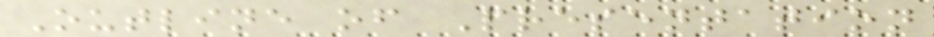Outline of Presentation
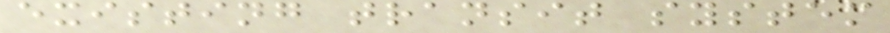existing transit system
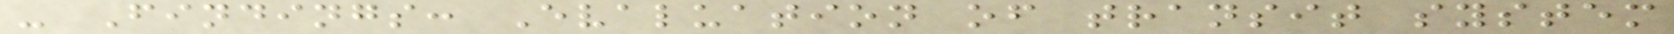- Findings: Evaluation of transit system
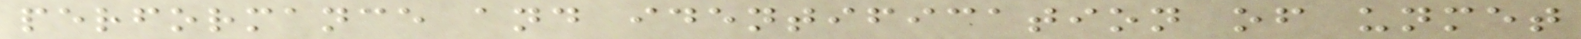performance and identification of unmet
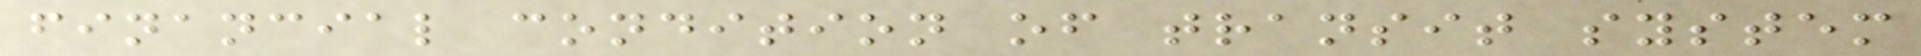financial condition of transit system
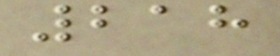218
